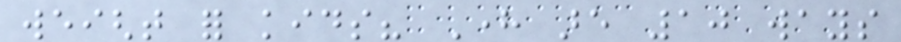weight for kids? Here are 10 ways
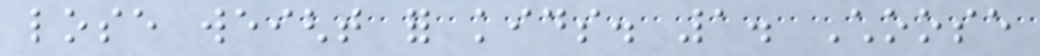lose weight for kids. 1. Choose
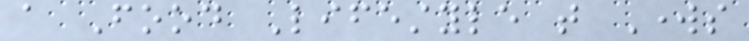a Food Lifestyle that Works
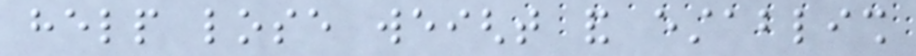help lose weight and establish
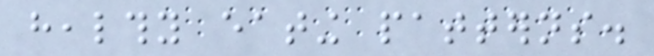healthy eating patterns.
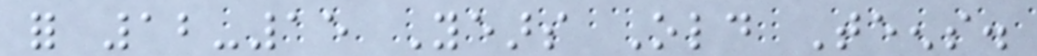for 12-15 Years Old Teens.
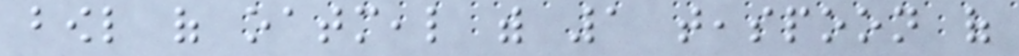bowl of oatmeal with 1 teaspoon of
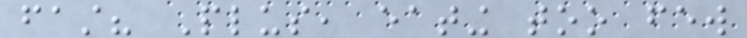fast? Plus, eating too few
